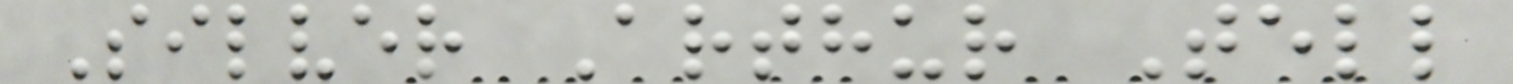Silver Arthur Tell
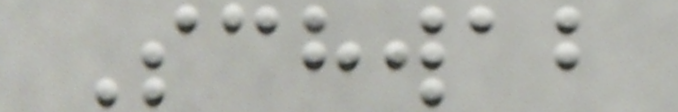Schwab
